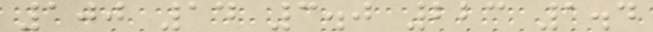100 14 3.0 223 1.4
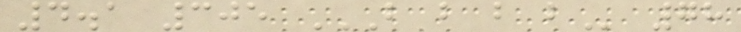4.1 305 B B B B 78
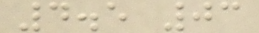4.5 03
